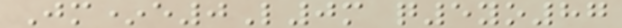Jm*e0L0m q5yo87
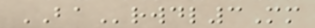BArwdl3Mm
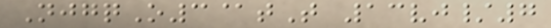NjgqO3@tT 13vj/7
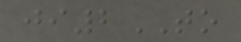ji2TO
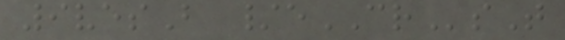9vesB /eCRsT
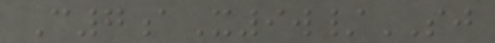C7aX9w/SJ
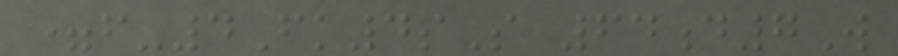=f-4Fk4sS 64d7W
